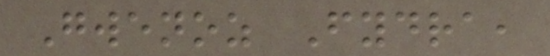Gwenoz Fydra,
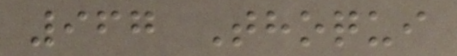967 Thoqui
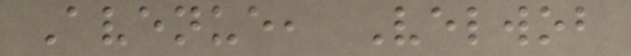Avenue, Velwob
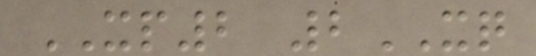XP2 2XQ
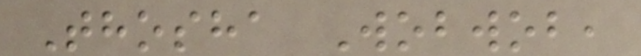Thosha Wobwob,
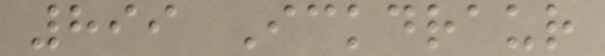899 Ickdraur
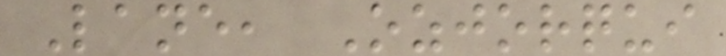Lane, Ozjorqui
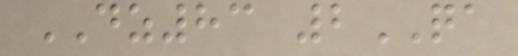DZ83 2QA
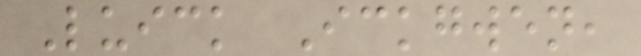Luick Ickgwen,
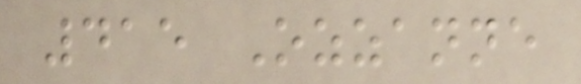415 Ozzanne
